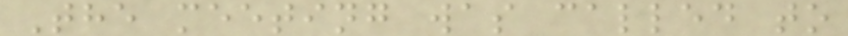The meeting was called to
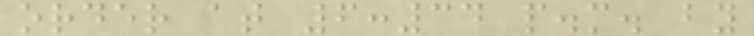order at 6:34 p.m. by
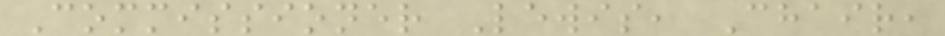Commissioner Lewis, Chair,
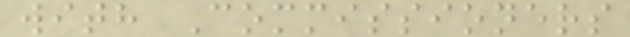with Commissioners
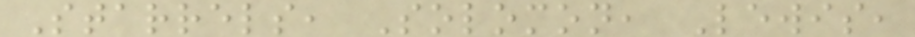Starrels, Solomon, Lewis,
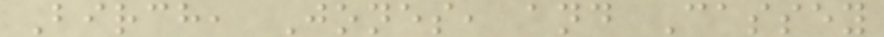Birch, Jones, and Cassey
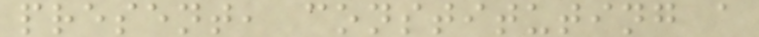present, constituting a
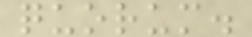quorum.
